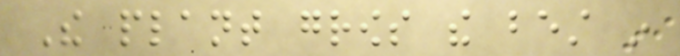The plant grows the best in
